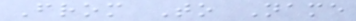From To Name
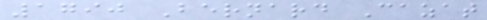1790 Bernard Cazat
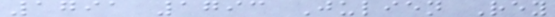1791 1793 Julien Rey
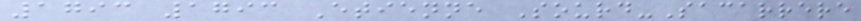1793 1793 Etienne Sourd-Sacarrere
